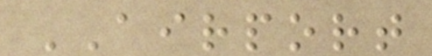AIRPORT
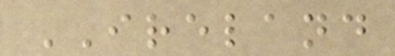IRELAND
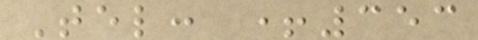Tel: +353
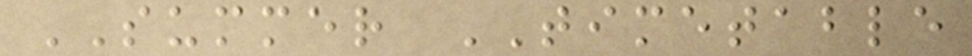SUMMER TIMETABLE
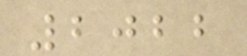2022
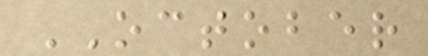OCTOBER
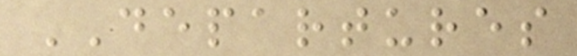DEPARTURES
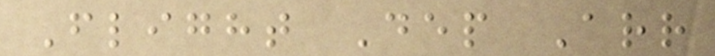Flight Dep Arr
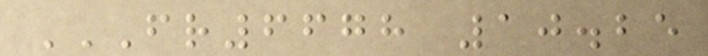FR6678 10.25
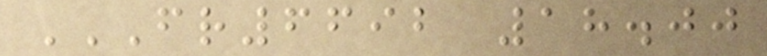FR6692 18.00
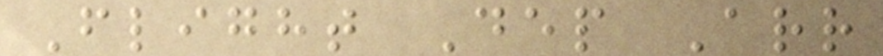Flight Dep Arr
